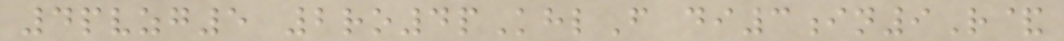4pvzg5 2ro4pKhlF di3in9R&
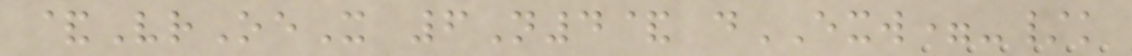&VrOeX 6N4& dEXW=-/k
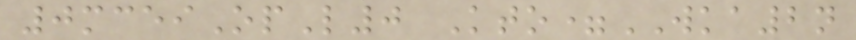0mceiOpL0 Kto=WKA2n
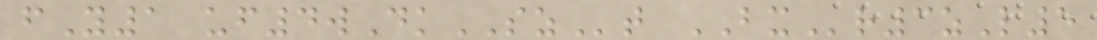fY1 uf4wDkSZt BXr3zL5
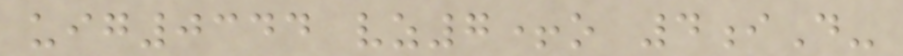uig0344 vz7+o 4iD-
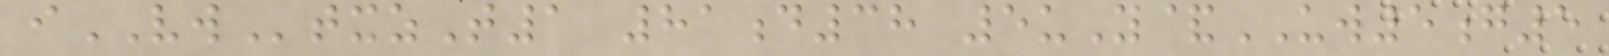iVWtxzT1 81d38 5uY&UW5g5
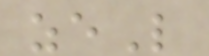zeL
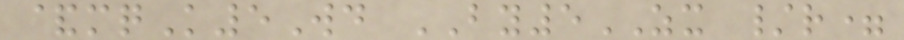&mqK5Wd BY5ZX /r=
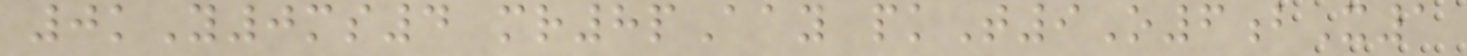0kY0ms4 mr8pAay pkT9O6bX1
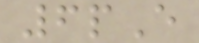6pE
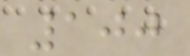100
